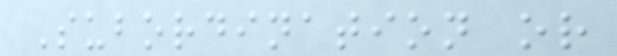Subordination or
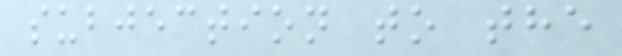subjection to the
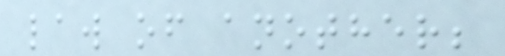law of another;
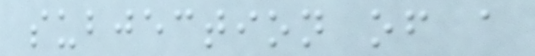subjection of a
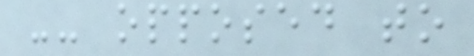-- opposed to
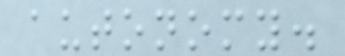autonomy.
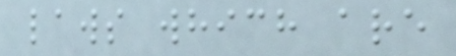laws which are
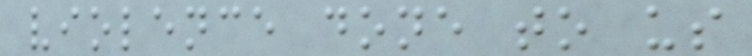violence done to us
